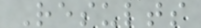Results
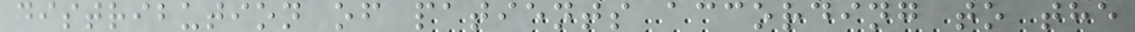distribution of patients according to the
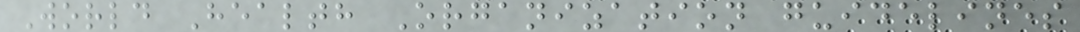World Health Organization guidelines
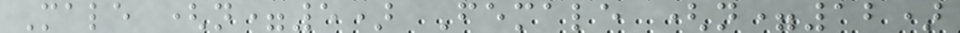Male (n=5) Female (n=12)
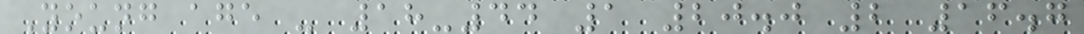Young age - 18-44 1 20.0 2 16.7
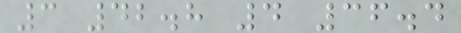3 42.8 4 36.4
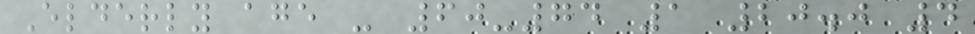Elderly age - 60-74 1 20.0 4
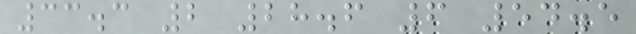33.3 2 28.6 6 54.5
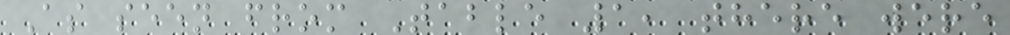As seen from Table 1, there were
